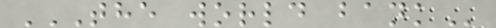THE WORLD BANK
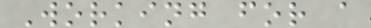Working for a
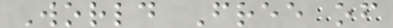World Free of
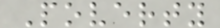Poverty
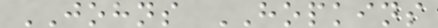JOHNS HOPKINS
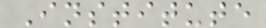Institute
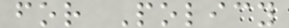for Policy
